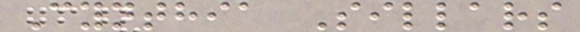Cynthia Sillars
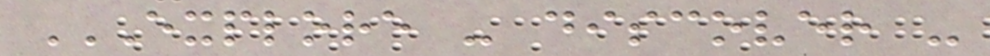EXPLORE - DISCOVER -
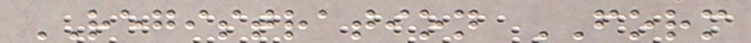REGISTRATION FORM
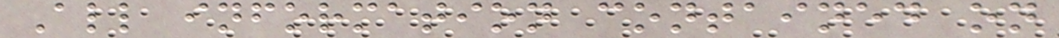All information contained on
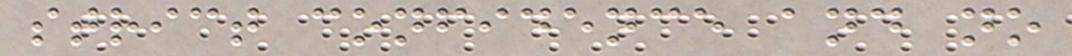strict confidence and no
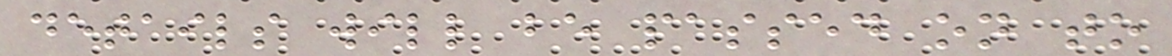details will be passed on to
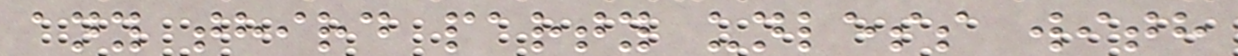any third party unless with
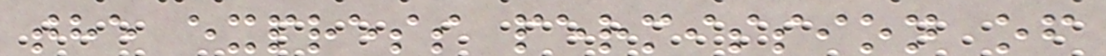the express permission of
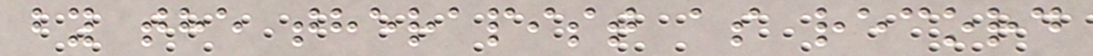by the therapist as record
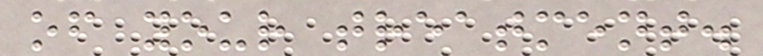of your treatment.
